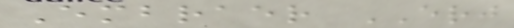Embraer ERJ
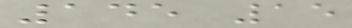145 15
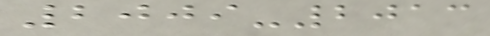2009-2013
